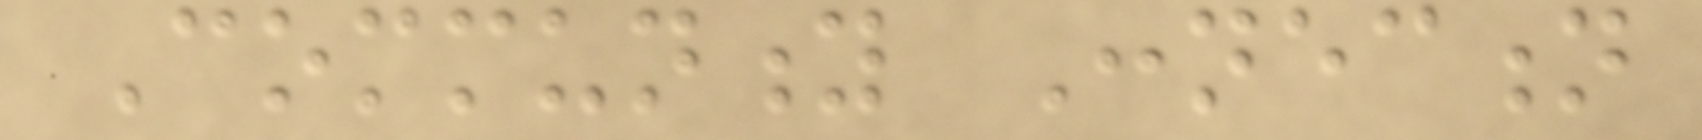Community Connection
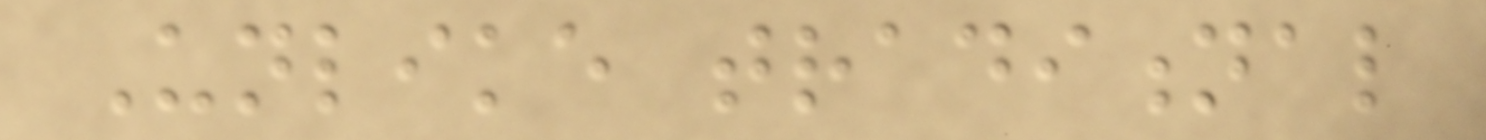Unlike traditional
